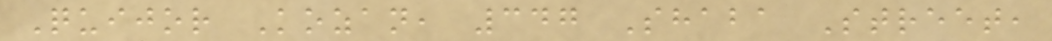Quijor Kozan, 347 Shaba Street,
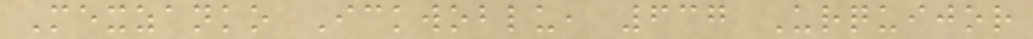Mexzanko Ickwoblu, 637 Urquijor
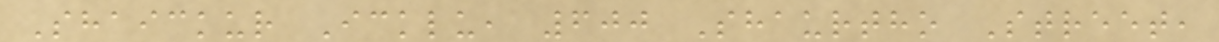Shaickur Icklu, 600 Shaurtho Street,
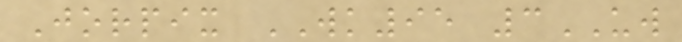Jorpix WK95 3UW
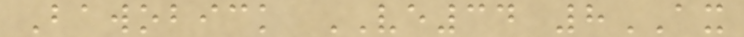Bawobick VE34 8AX
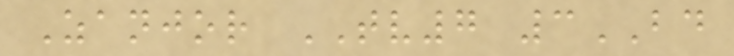Zanjor TV7 3BD
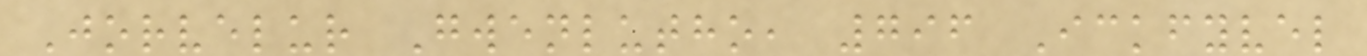Jorvelur Gwenlutho, 796 Ickfyvel
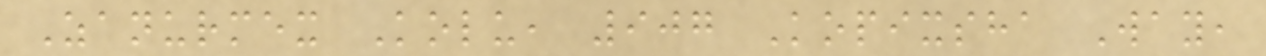Zanurmex Kolu, 907 Kopixsha Way,
